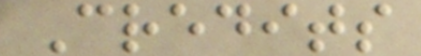Credits
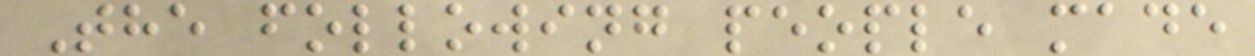The following people made
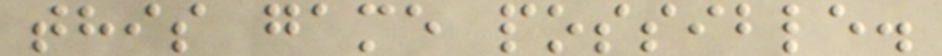this game possible.
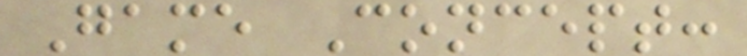Game Concept:
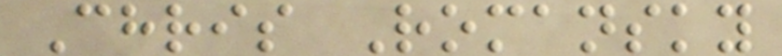Chris Romansky
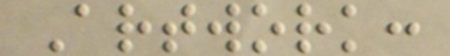Artwork:
